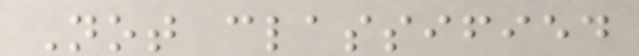Not classified
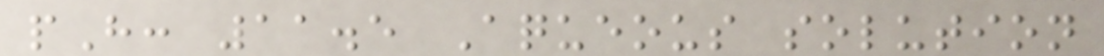pH: 11.5 Aqueous solution
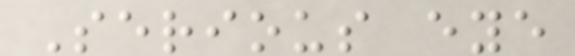Serious eye
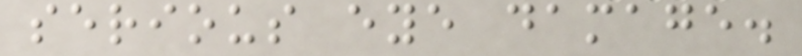serious eye damage.
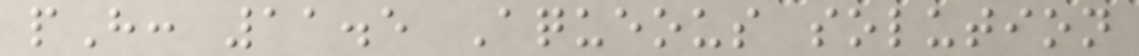pH: 11.5 Aqueous solution
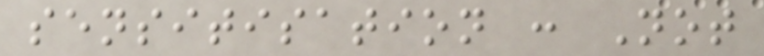sensitisation : Not
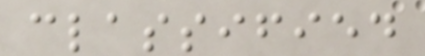classified
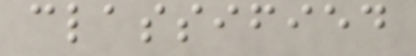classified
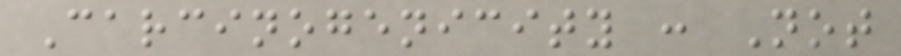Carcinogenicity : Not
